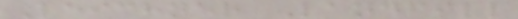Leichner Landfill
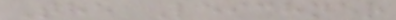The Leichner
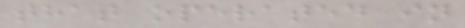that operated in
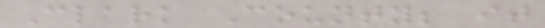Clark County; it
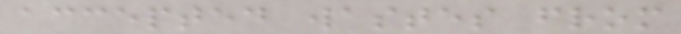accepted wastes from
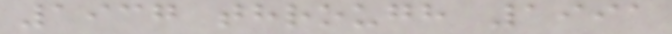1937 through 1991
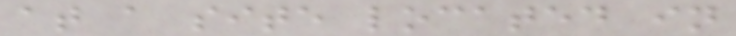at a site located in
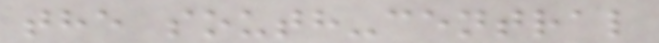the south-central
